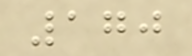170
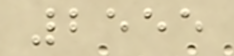2555
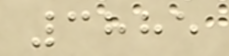3885
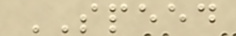SPEED
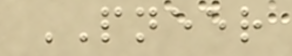PNEER
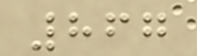867
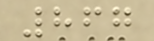867
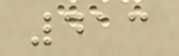413
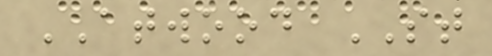ATWOOD ST
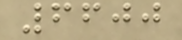6600
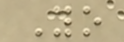Yo
